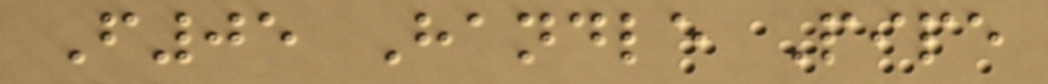F05 Handle Pipe
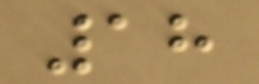18
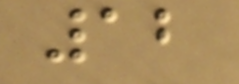12
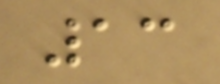13
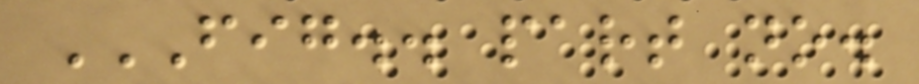FIG.. PART NO.
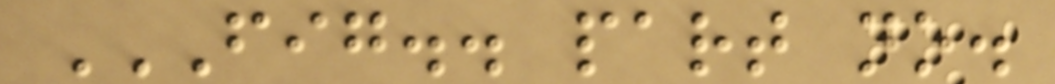FIG.. PART NO.
